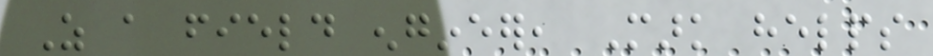As a field engineer, Mark helps
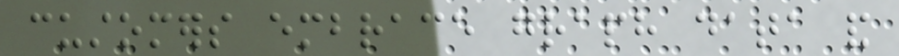customers embrace graph data and
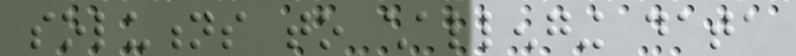solutions to challenging data
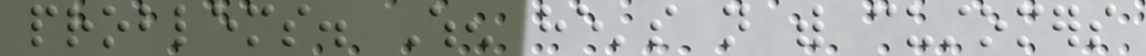problems. When he's not with customers
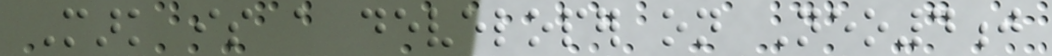Mark is a developer on Neo4j
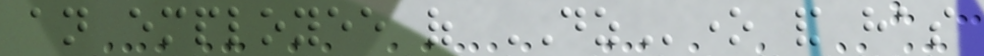an employee of DZone and has
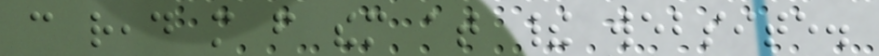can read more from them at their website.
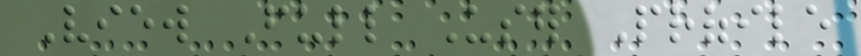View Full User Profile
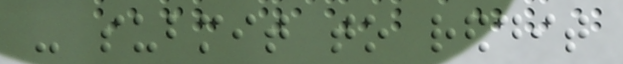- submit to reddit
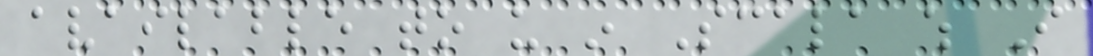available to us in Scala which I
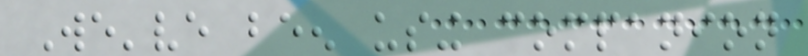We've been using companion
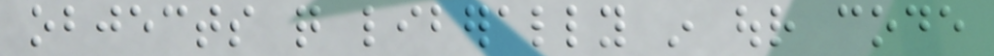objects quite liberally in our code
